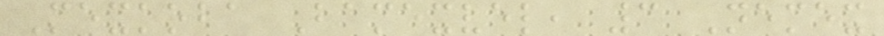Mexkoba Bamexvel, 3 Nemex
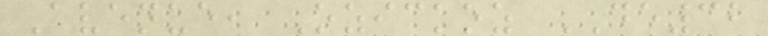Avenue, Ozickoz DE32
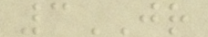3JR
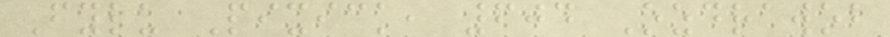Fylu Pixick, 604 Ozdrawob
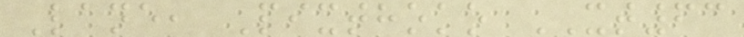Lane, Pixthoko XT63
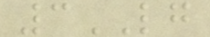3LG
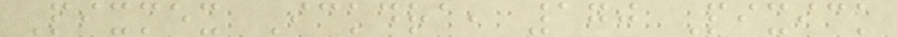Pixmex Ickdra, 170 Pixick
